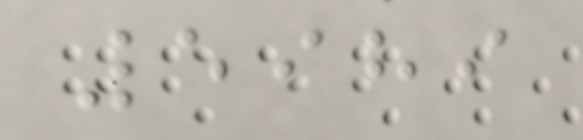5989
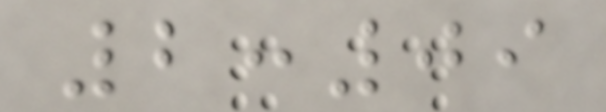2:09
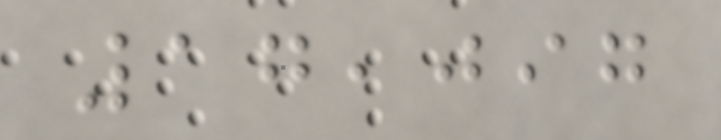17,097
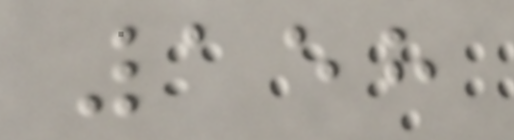158
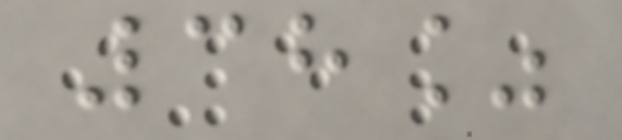38%
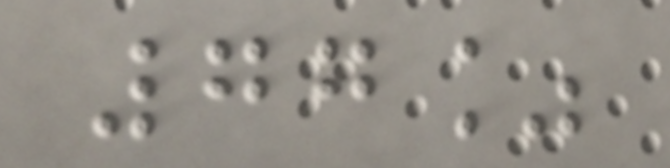77%
